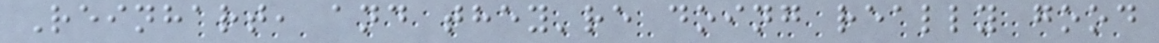Reinhart, and they're doing really good
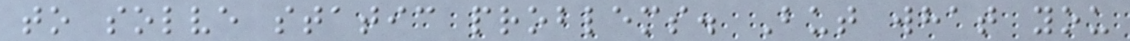to solve static problems. But what you
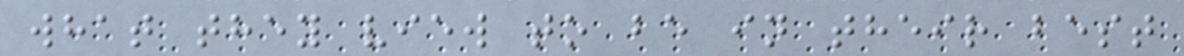what they view to be in their best
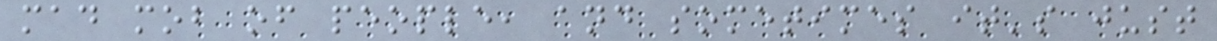mad mob of people, and sometimes it's just
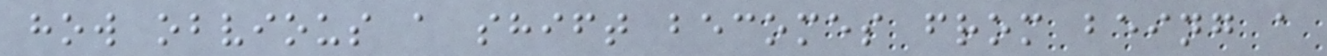how obvious a shift becomes from being a
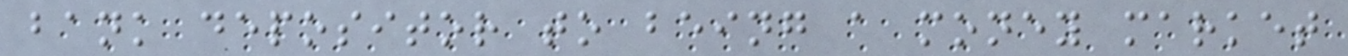bank depositor to being a money market
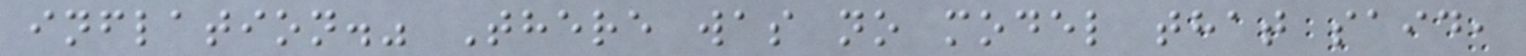inflation." There was no model that said,
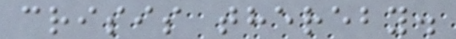crisis thereby.
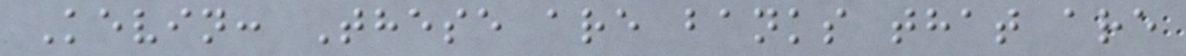Kevin: These are banks that are
